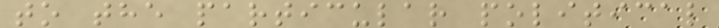to the particular political
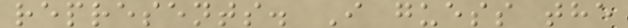represents. I guess the
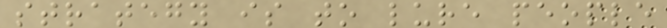strategy is to lure people
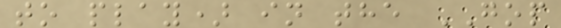to play) in the GOP
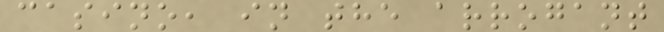casino, in the arrogant
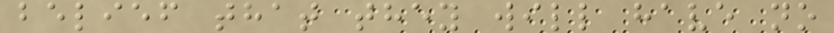belief that they will have no
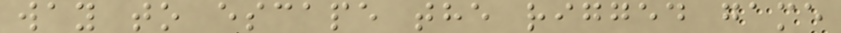way to escape the rigged game
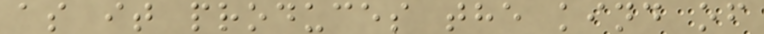as it produces the kind of
